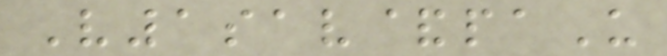V1sav&paU
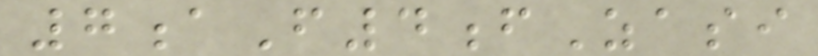7aF4fZasi
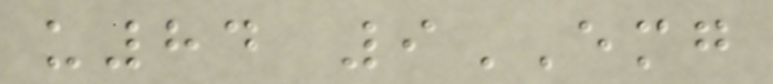u84 9EMG
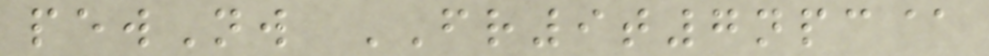pewNw FR9t7npc@
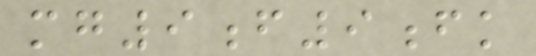mg9f9fk
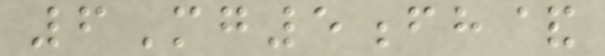6Mg5fh&
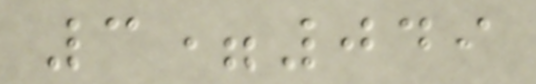3=049
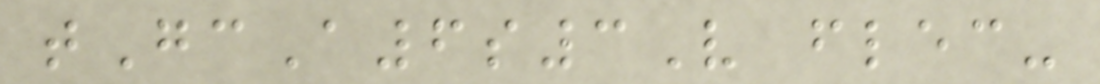tGcA6s3V flec-
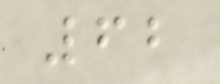62
